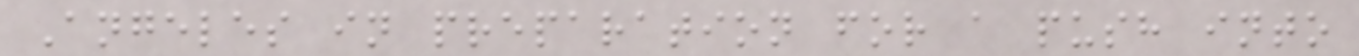Angeles in preparation for a push into
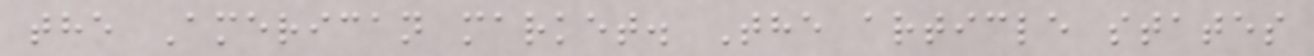the American market. The article states
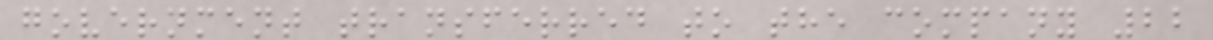government transferred to the company 22
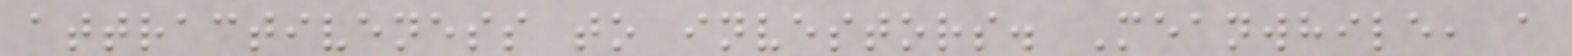attractiveness to investors. Meanwhile, a
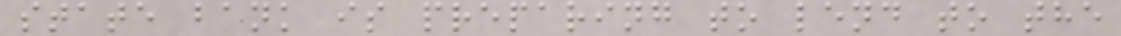state bank is preparing to lend to the
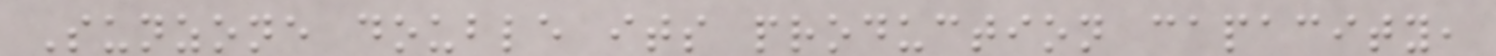Sunzone double its production capacity,
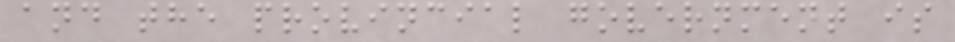and the provincial government is
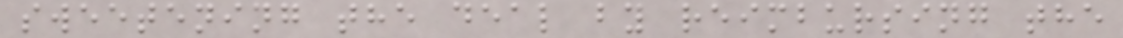sweetening the deal by reimbursing the
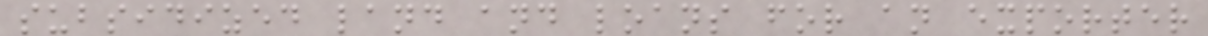subsidized land and loans for an exporter
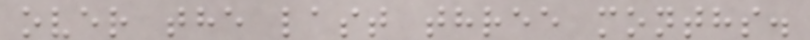over the last three months.
